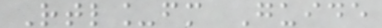Rtl_fm Guide
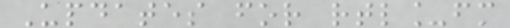Updates for rtl_fm
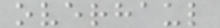overhaul
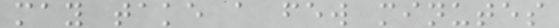may take a few minutes
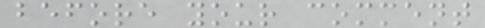before your comment
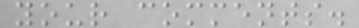your comments.
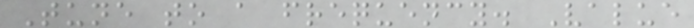Tune to a frequency. Value
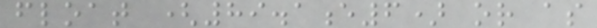float (89.1e6) or as
